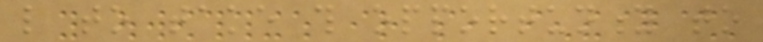like to take this opportunity to
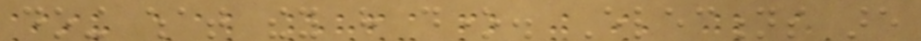doing what they have done. Elections are
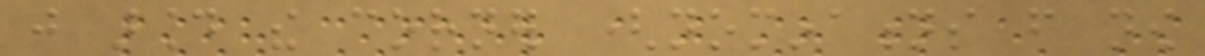just around the corner (nominations from now
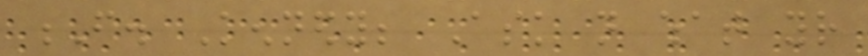F. Kennedy; Ask not what your
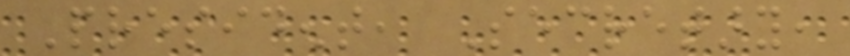President, Secretary,
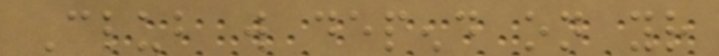Club will depend on your
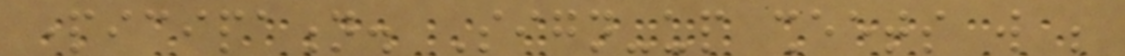participation. Sign-up sheets will be
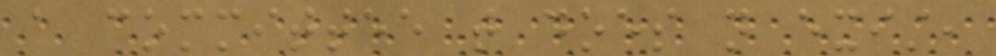a committee that does not exist,
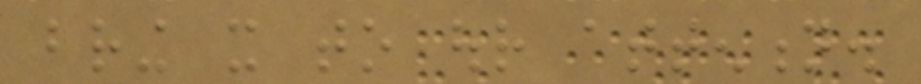bring it to our attention.
